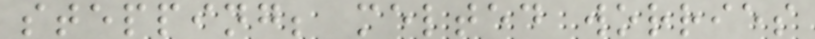stepping; melted worries
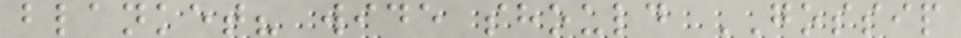blanket? wide should GOSSIP
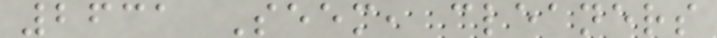2631 Seem, cleaners
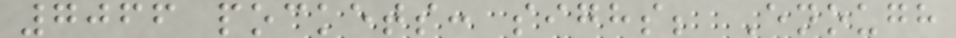7066 pockets: sighs; Enough
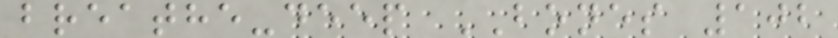breathe-deep BONES 102
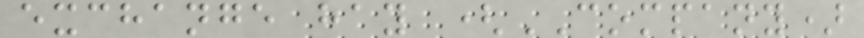exchange hay (COMPANY)
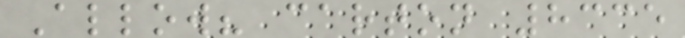Allow? carton 8335
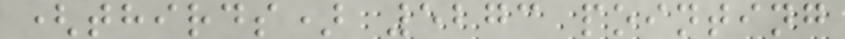(thirds) 5273 pointing
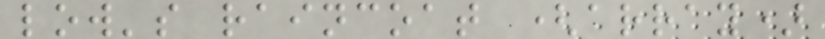low's raincoat (array)
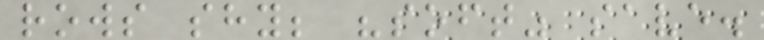rows shy; "soft" save.
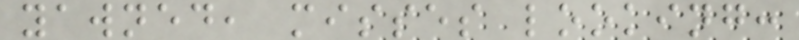yawned, misses looking:
